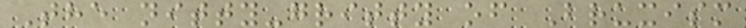The nitty-gritty of Bruxism
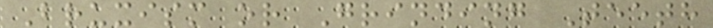Bruxism or Grinding Teeth
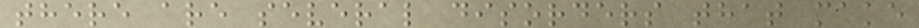there are several disorders that make
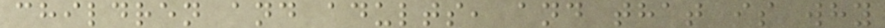children and adults, and that is why
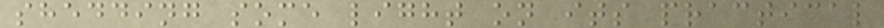shedding some light on its practical
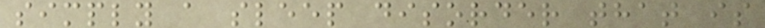simply a sleep disorder that is
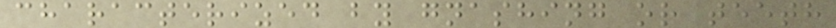characterized by gnashing or teeth
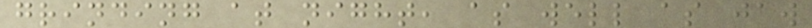grinding at night, as well as jaw
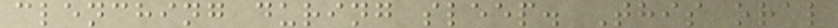clenching during sleep. This oral
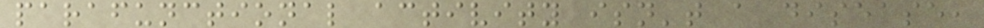parafunctional activity isn't a disease,
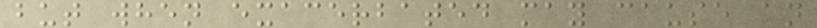but when exacerbated may cause an
